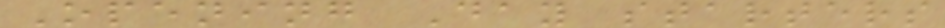Opening Day starters
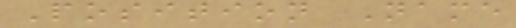Position Name
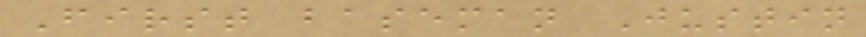First baseman Justin
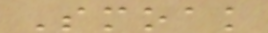Smoak
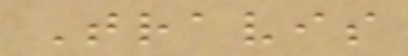Travis
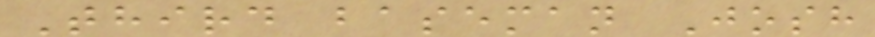Third baseman Josh
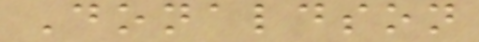Donaldson
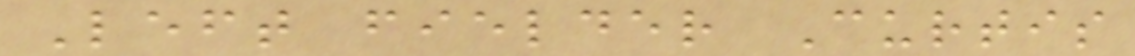Left fielder Curtis
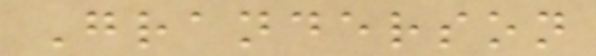Granderson
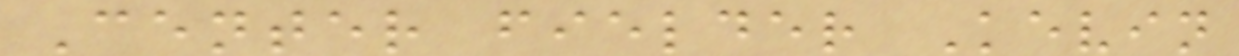Center fielder Kevin
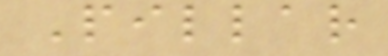Pillar
